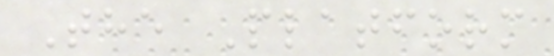The Platform
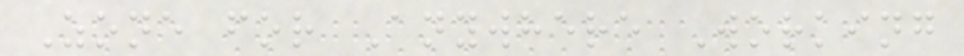Zone for Anywhere Working
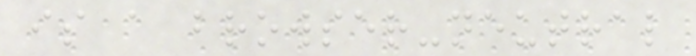is a browser-neutral
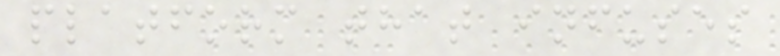platform that infuses
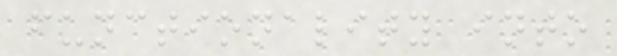functionality into
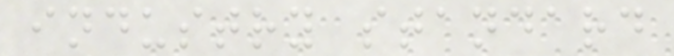industry standard
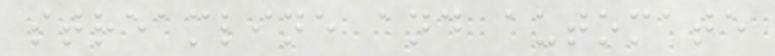streamline and automate
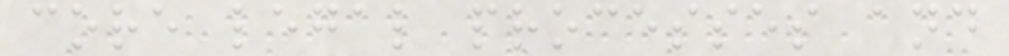core legal processes and
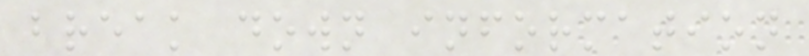break down information
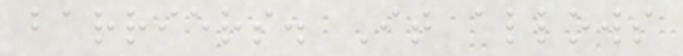barriers. It allows
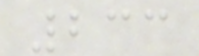233
